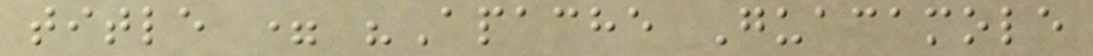title = "Apache Guacamole
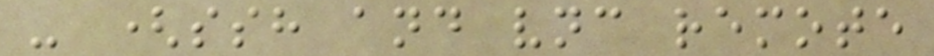- (ssh and vnc remote
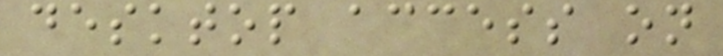desktop access on
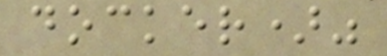docker)"
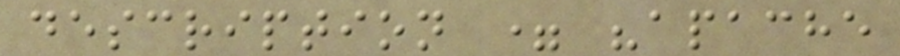description = "apache
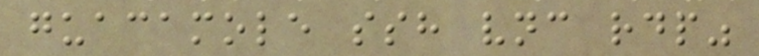guacamole ssh vnc rdp"
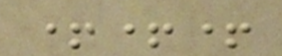+++
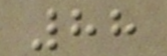88
